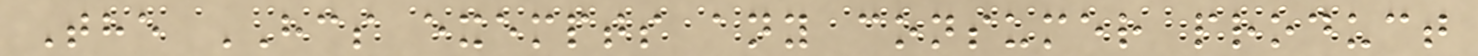The HCS exempts any consumer product
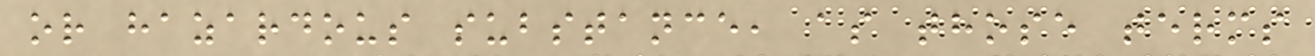or hazardous substance, as those terms
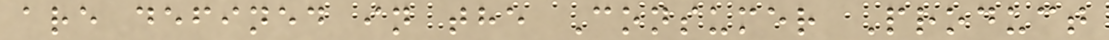are defined in the Consumer Product
